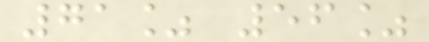71% 56%
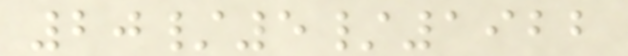20/5/1922
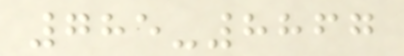785-8867
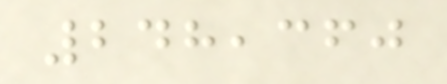248,360
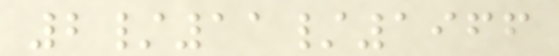2/11/1966
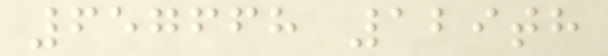657668 129th
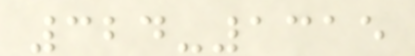324-1315
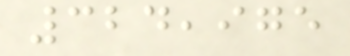324,975
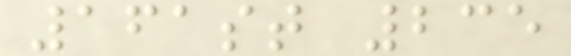161st 235
